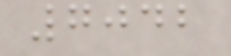7042
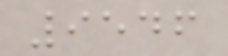9546
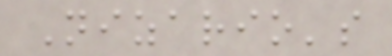Nizario's
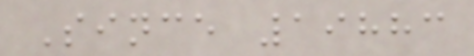Since 19883
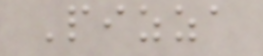Pizza
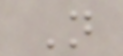N
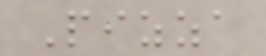Pizza
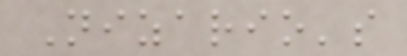Nizario's
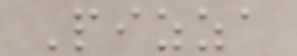Pizza
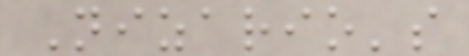Nizario's
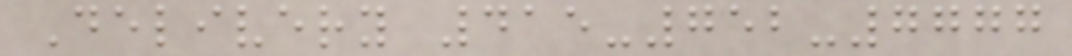Delivery 415-752-7777
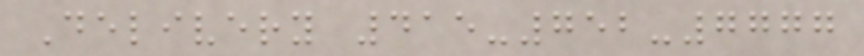Delivery 415-752-7777
